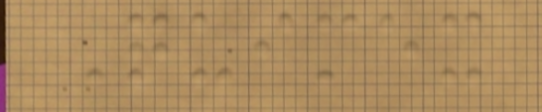Quimex
